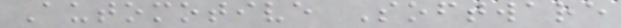Automotive Software
